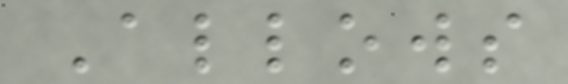Allows
